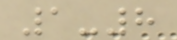1-8
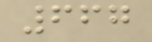667
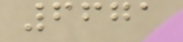6671
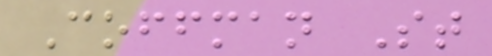Coffman St
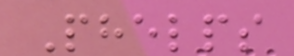Phelps
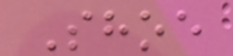Shoe
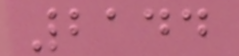2144
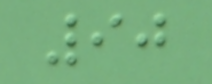90
